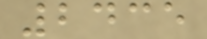2435
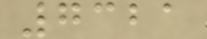7321
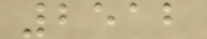2512
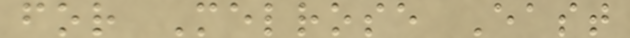for Melrose East
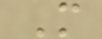M
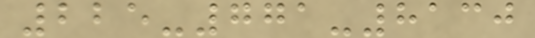225-771-8130
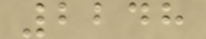2248
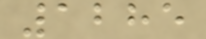1285
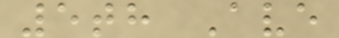5th Ave
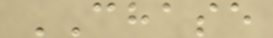CHASE
